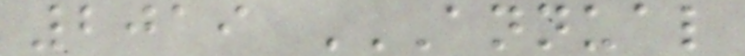2019 ANNUAL
